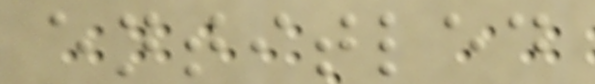entitled
